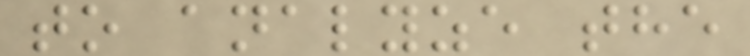to analyze the
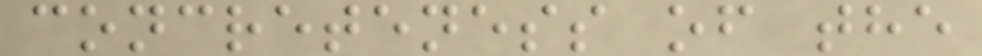concreteness of the
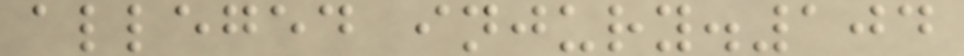alleged injury.104
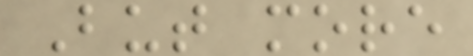But more
